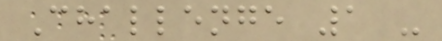Challenge 1 -
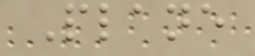Plane
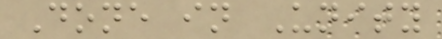Done in Unity
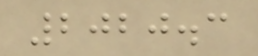2020.3
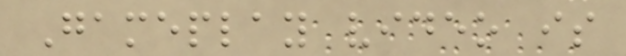Gameplay video is
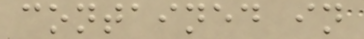contained in
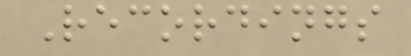Recordings
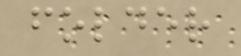folder
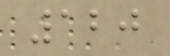120
